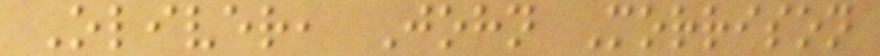Oliver, John Morrison
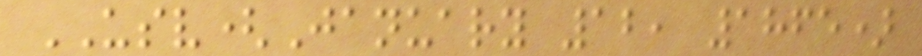USV(January 12, 1865)
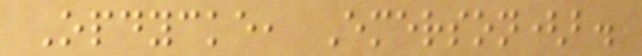Opdycke, Emerson(b.
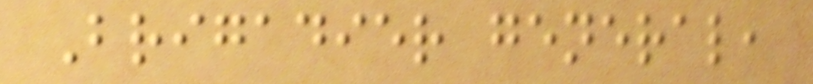Brigadier general,
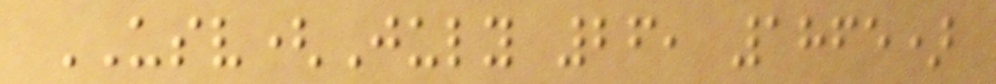USV(July 26, 1865)
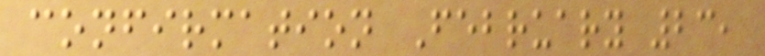confirmation February 23,
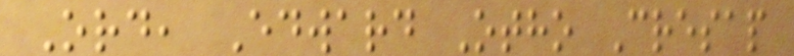Ord, Edward Otho Cresap
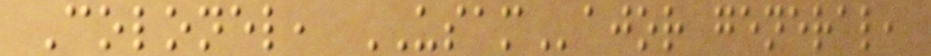Colonel, USAMajor general,
